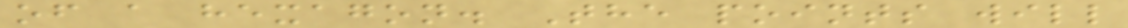of a hexagon. The points will
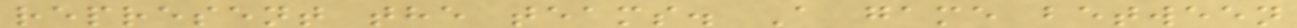represent the teams. A game between
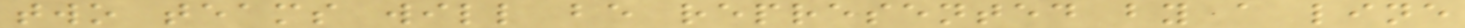two teams will be represented by a line
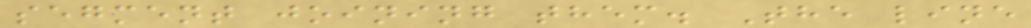segment joining them. The line
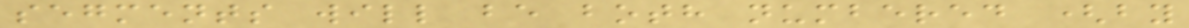segments will be both numbered (by
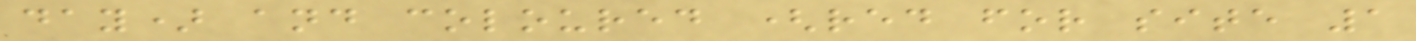day) and coloured (red for site 1
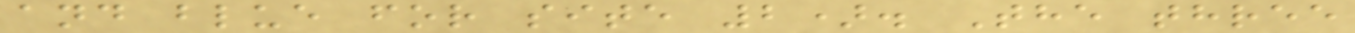and blue for site 2). The three
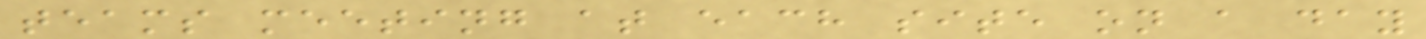teams meeting at each site on a day
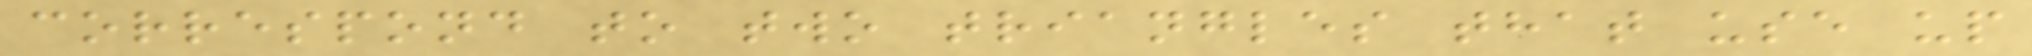correspond to two triangles that use up
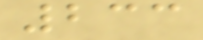233
